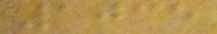1035
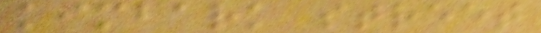kimbark street
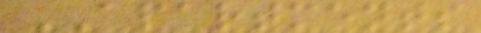APARTMENTS
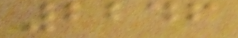2246
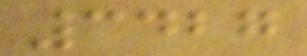3427
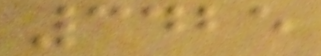3425
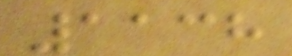1138
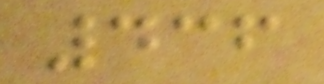436
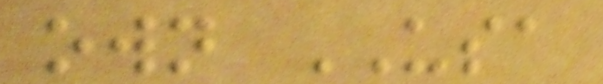own USA
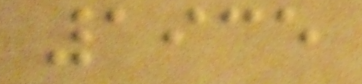1935
